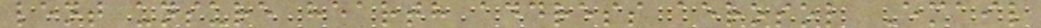lent unsure hearth address aerosol Email
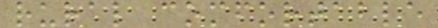rural comfortable
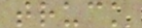truck
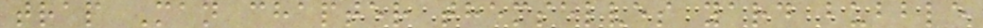trap Man chapter themselves yard bubble
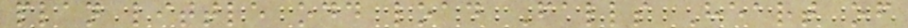plan little odd load Falls Heart of
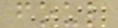foul
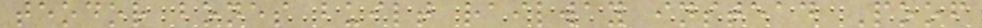teodor bones built railway instead Poof
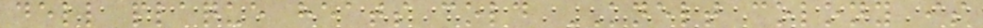dell plaque heats cold KNELT colony is
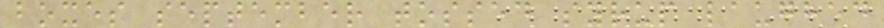boxes september tossed syrup laughed
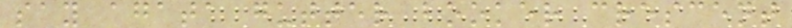say agata gutter booker crescent
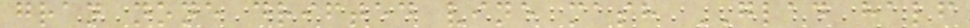gran none drifted vine mash GLAD half
